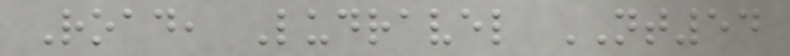Road, Ludravel NT54
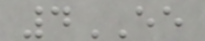4EE
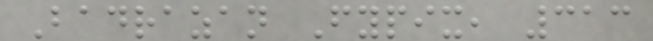Badrazan Fypix, 313
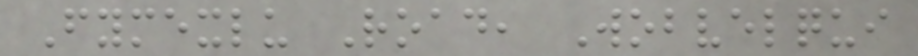Fymexlu Road, Wobvelqui
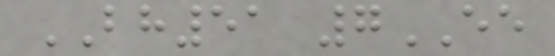BH51 7EE
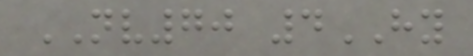NV70 4HY
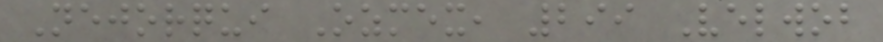Nejorqui Ozmex, 299 Velwob
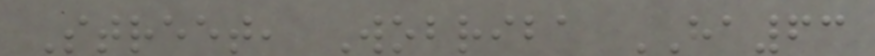Street, Wobriba HA63
